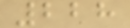228
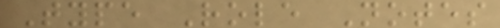Type Role Notes
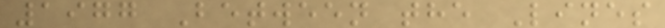1977 Between the Lines
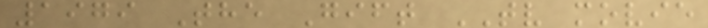1979 The Gift TV movie
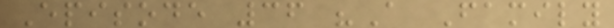Episode 36 "A Family
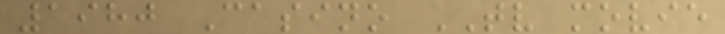1980 Casino TV movie
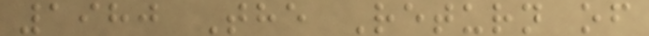1980 The Return of
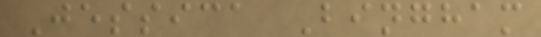Jessica Bingham
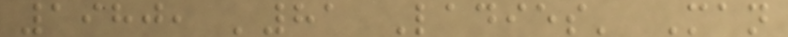1980, '81 Ladies' Man
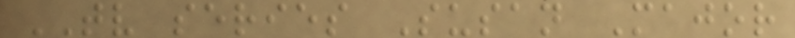TV series Susan Major
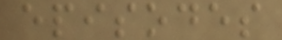episodes
